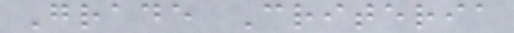Grade Criteria
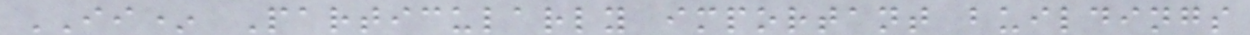II* Particularly important buildings
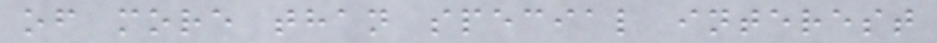of more than special interest
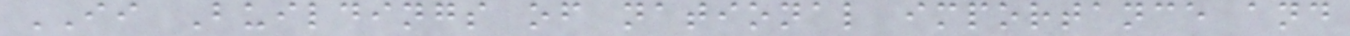II Buildings of national importance and
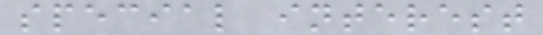special interest
